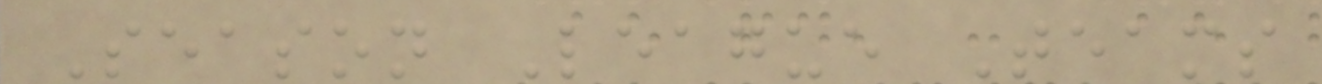Season League Teams
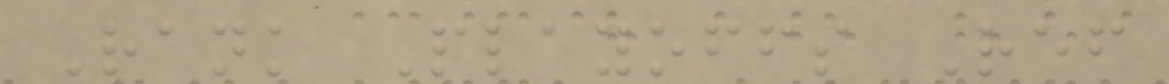Rank Playoffs Ref
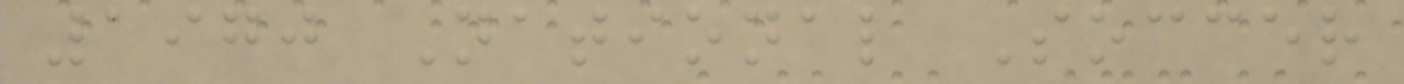1970 National Soccer
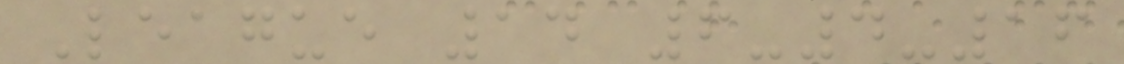League 14 6-4-16
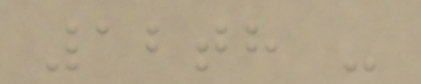12th -
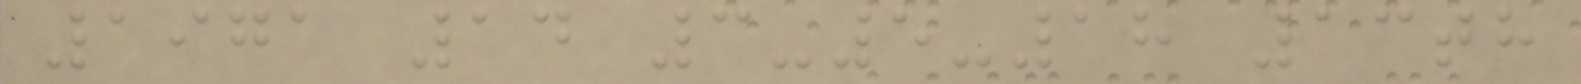1971 14 3-5-18 13th
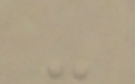-
